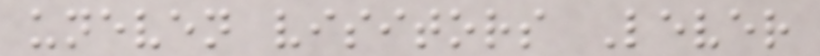uneven visitors Lever
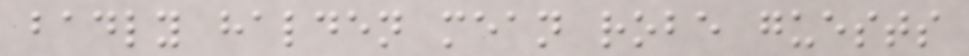badly halden mean robe guests
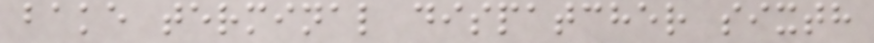bake terminal dispatcher sixth
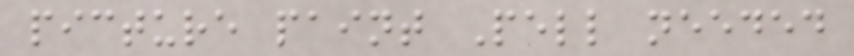picture paint Pell needed
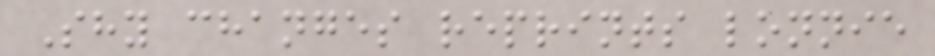Shy changes reprints lonnie
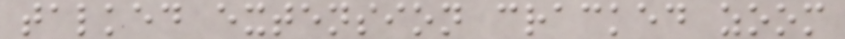talked extension cracked zoom
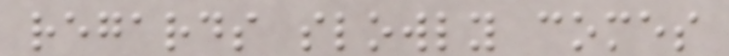regards slowly comes
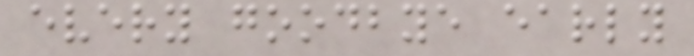every goodbye early
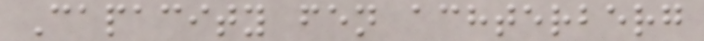Capacity fen achterberg
